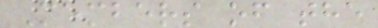Members of the
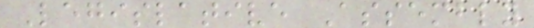Legislative Assembly
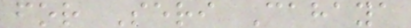for Seri Cahaya
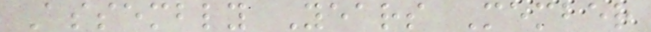Assembly Years Member
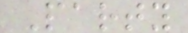Party
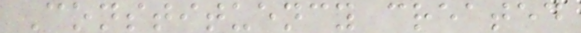Constituency created
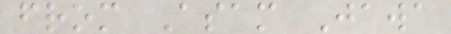from Asam Jawa
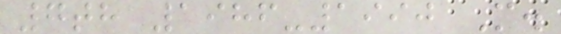7th 1986-1990 M.
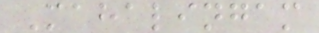Mahalingam
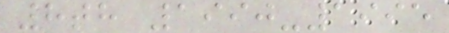8th 1990-1995
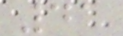41
